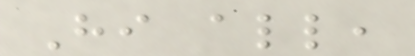Hi all,
